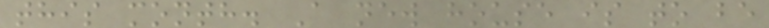this month. A new house is to be
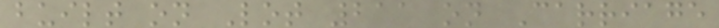built on Lot 211 on Carriage
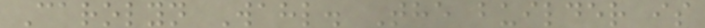Carolyn Wahl. The builder is
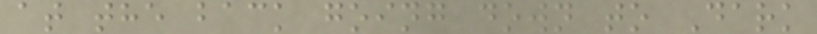at the back going down to Dark
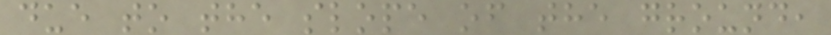due to the slope of the ground,
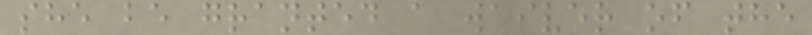she be granted a waiver of the
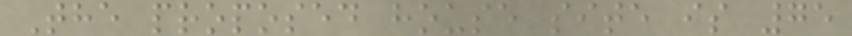The proposed house site is 75
